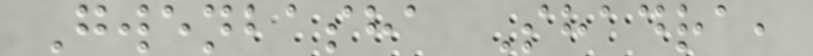Gwenbasha Shadra,
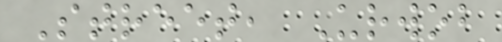Street, Urwob
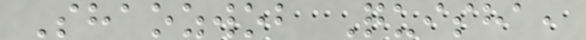Shaozwob Quisha,
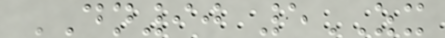DN90 5ZX
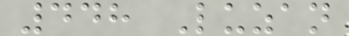448 Luzan
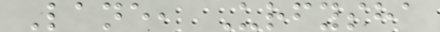Lane, Urfysha
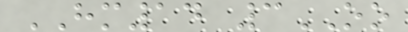HM14 3OO
